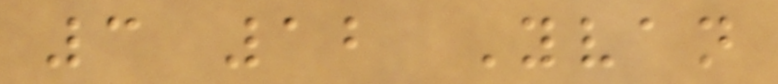3 12 Yvan
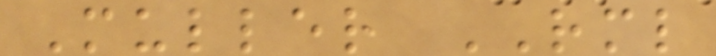Muller RML
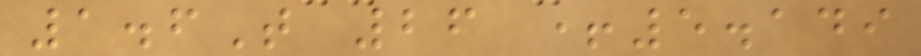1.6T 26 +5.149
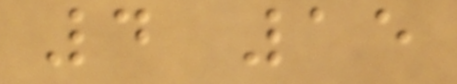4 15
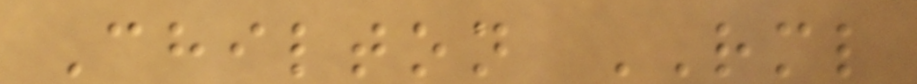Chilton RML
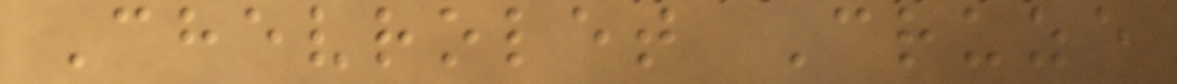Chevrolet Cruze
